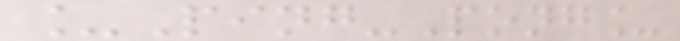_Ping-Pong_
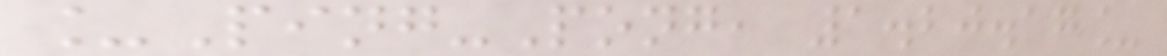_Ping-Pong, 1.20.17_
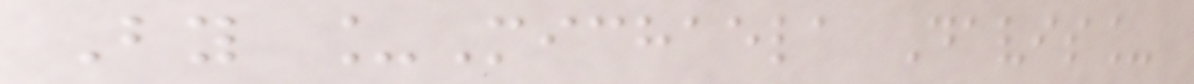By _Michaela Davis_
